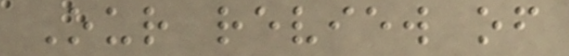Our review of
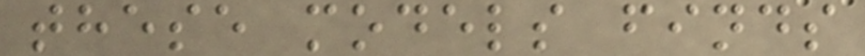these models finds
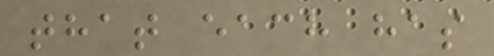that each has
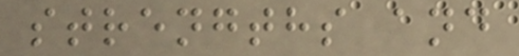strengths and
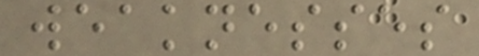weaknesses
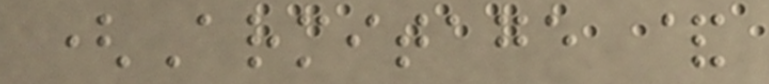(Armitage &
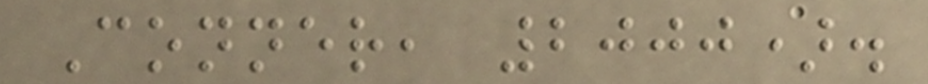Conner, 2000).
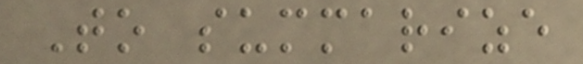To summarize
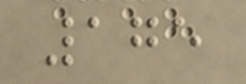175
